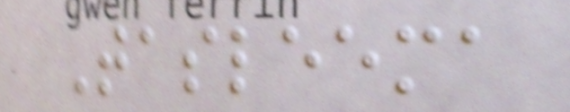Tasleema
